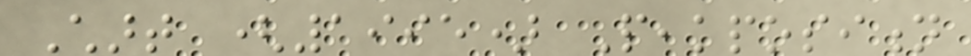Chart (1995) Peakposition
